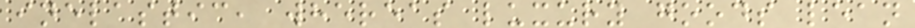inelastic, whereas luxury goods lean
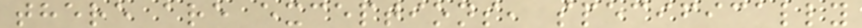there are exceptions, specifically
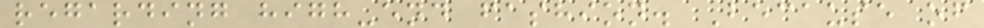regarding high-end fashion. Because of
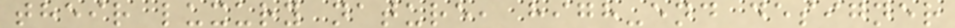their luxury nature, high-end designer
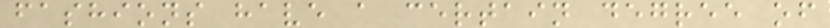fashions have a certain degree of
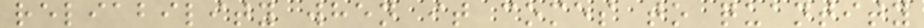reliability when it comes to quantity
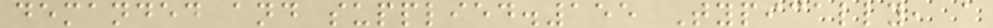demanded and supplied.155 Typically, a
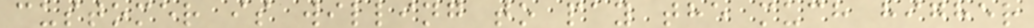customer is willing to pay the much higher
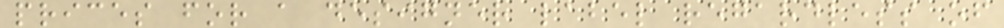prices for a designer label regardless of
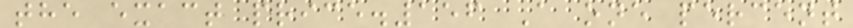the exact price.156 A one percent
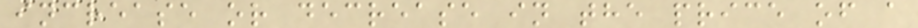increase or decrease in the price of a
